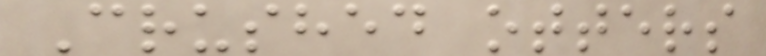Crushed otters
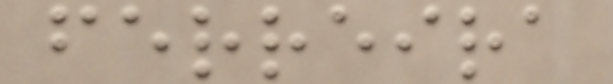ferreira
